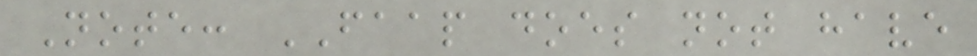Note: FAAP does not have
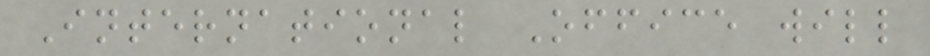International Office will
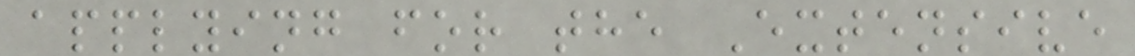applying for the Extensive
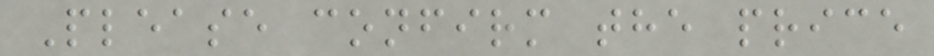Please confirm the price
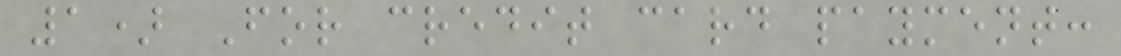1) For credit card payment:
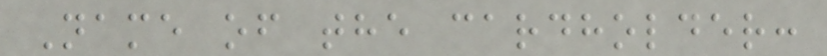Name of the cardholder:
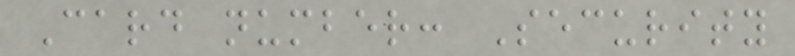Card number: Security
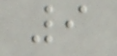9
